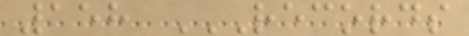158 RECORDS
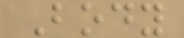Body
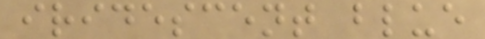iridescent blue
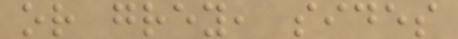or grey, sides
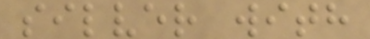silver with
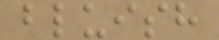bluish
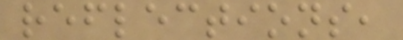reflections,
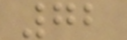72
